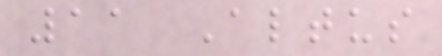11 Altus
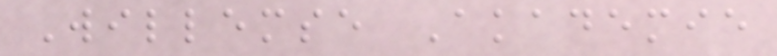Willemse Akademie
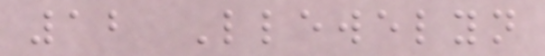12 Llewelyn
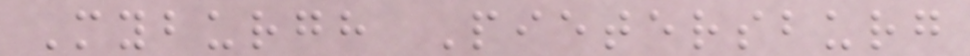Myburgh Pietersburg
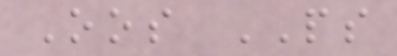Oos PS
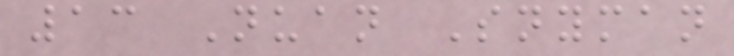13 Nuan Snyman
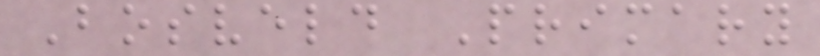Bosveld Primary
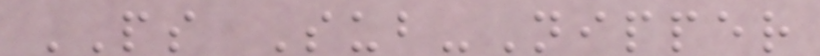PS Sub-Nipper
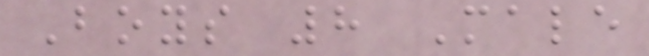Boys 8 Male
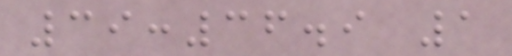39:36.9 1
